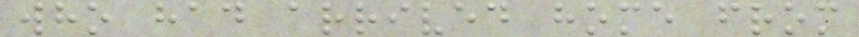who had arrived home from
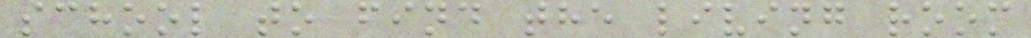school to find the living room
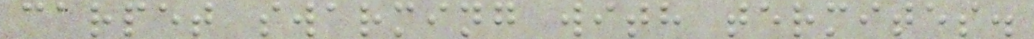carpet swarming with termites.
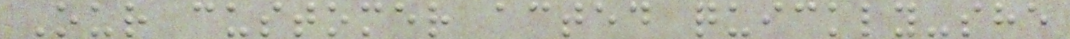Our customer acted quickly-she
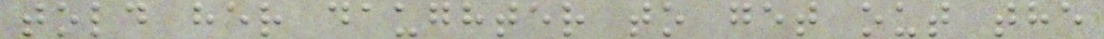told her daughter to get out the
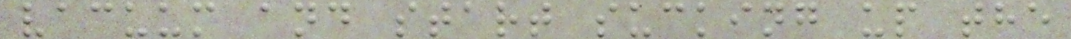vacuum and start sucking up the
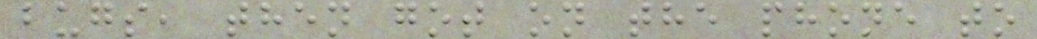bugs, then got on the phone to
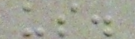us.
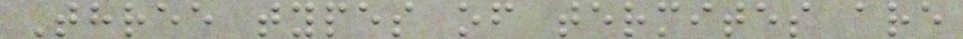Three types of termites are
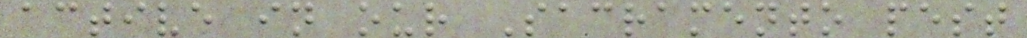active in our Sacramento pest
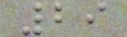29
